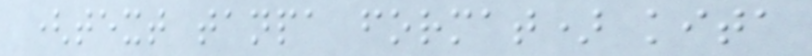(text tanpa format) kita
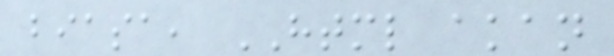biasa, HTML akan
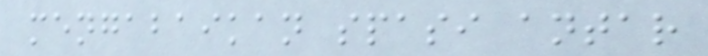mengabaikan spasi antar
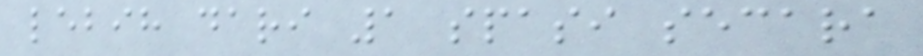lebih dari 1 spasi secara
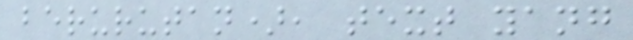berurutan), text yang
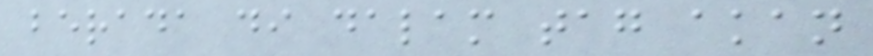berada di dalam tag akan
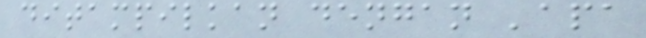ditampilkan dengan 'apa
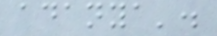adanya'.
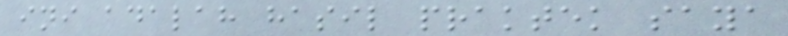ini adalah hasil praktek saya
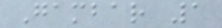Gambar 1
